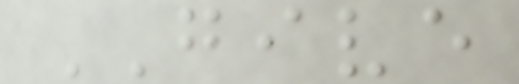GIVE
